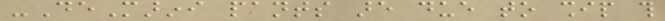-DeMarini pants are due to ship this
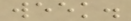week.
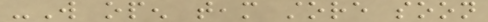-Will open team store soon
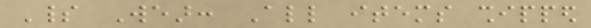Spirit Wear: All items shipped
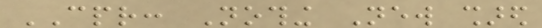CPR: Nothing New shared
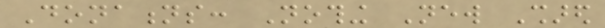Donations: Nothing New Shared
